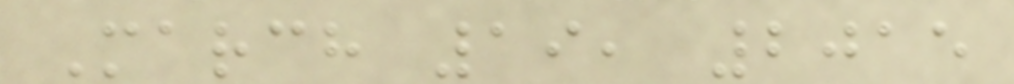March 19, 2015
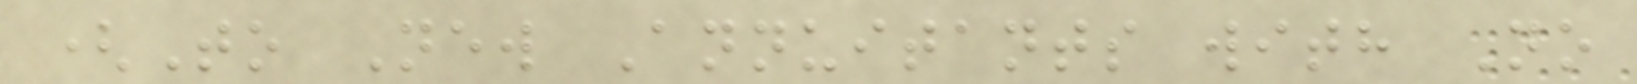(To New Annuitants with No
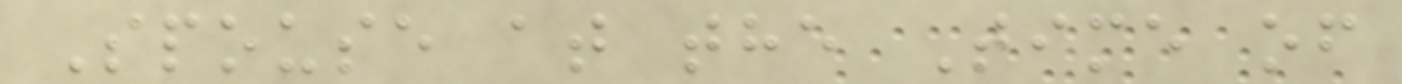Spouse at the Time of
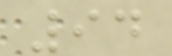94
